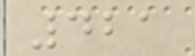421
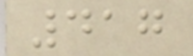417
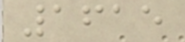1615
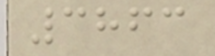3863
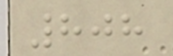808
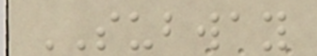SUBWAY
